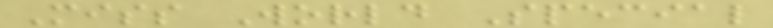Miss World Special
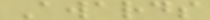Awards
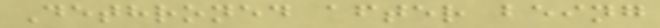Dethroned after being
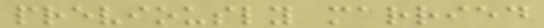previously married
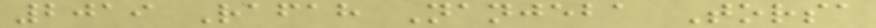2019 Rafah Nanjeba Torsa
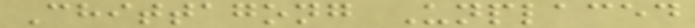Chittagong Unplaced
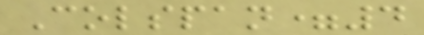Colspan=4
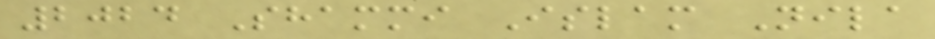2024 Shammi Islam Nila
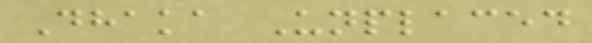Dhaka Unplaced
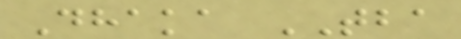Dhaka TBA
